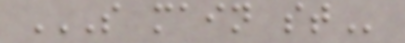S MAIN ST
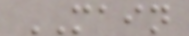MAIN
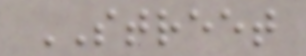STREET
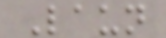Laun
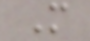M
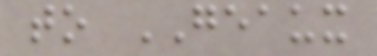to GEAUX
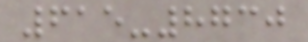615-8730
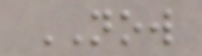NOW
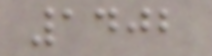1402
